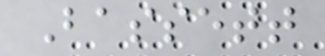Bassett
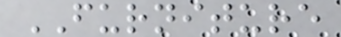FURNITURE
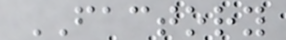FACTORY
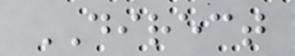DIRECT
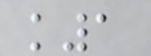k1
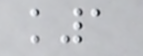k1
